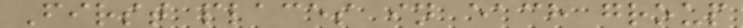First places in each group
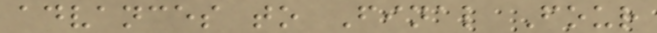advances to Final Four
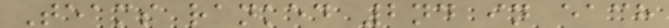Teams ranked 2nd in each
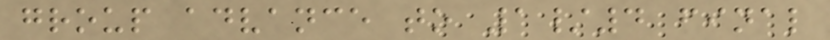group advance to 1/4 final
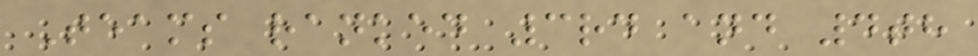Teams ranked 3rd and 4th
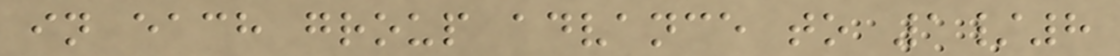in each group advance to 1/8
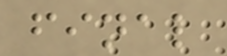final
